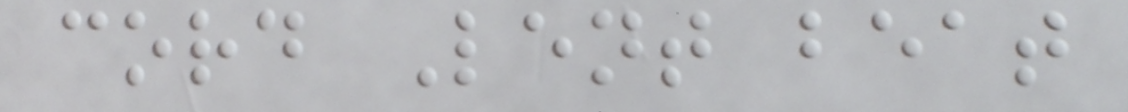cord Lent beat
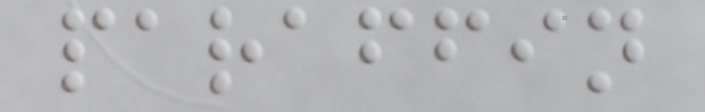paraffin
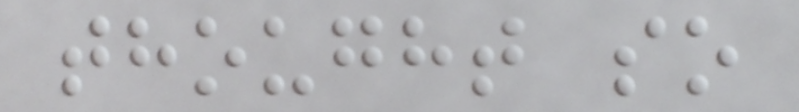thought so
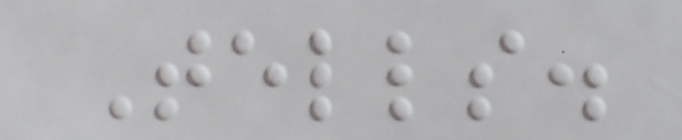Tells.
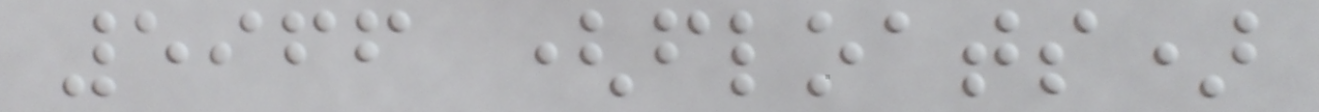5966 (floats)
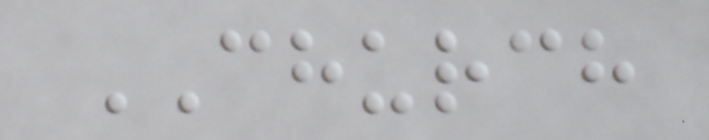CHURCH
